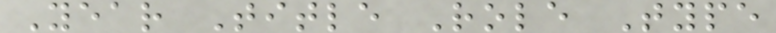Year Title Role Type
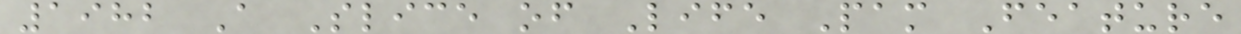1982 A Slice of Life Pam Feature
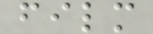film
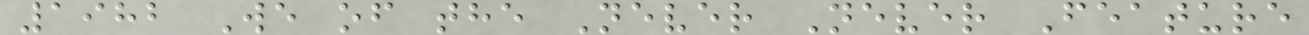1982 We of the Never Never Feature
